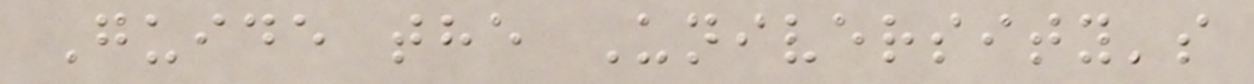Guide the University's
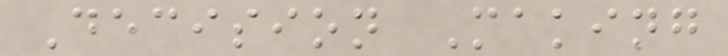Decision Making
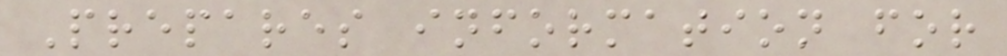Prepares information for
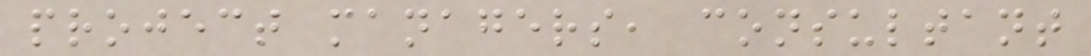project managers, consultant
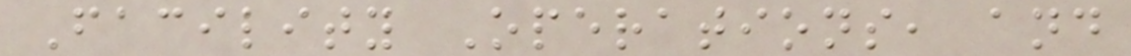Facility Operations, and
